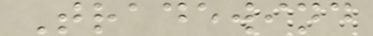Tradewind
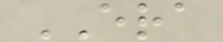ERA
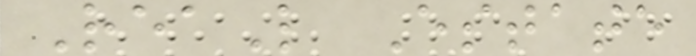ReaL Estate
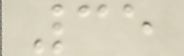35
